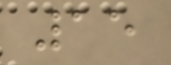15
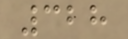328
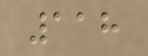118
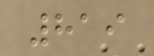819
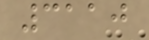3110
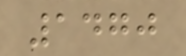1470
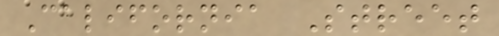California Street
